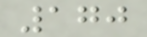170
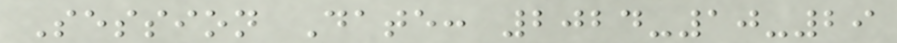Session Date: 2024-10-29
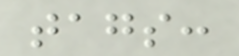tags:
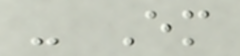- Em
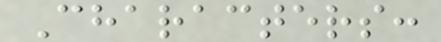Characters:
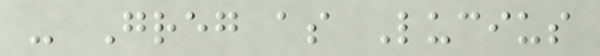- Greg as Lucius
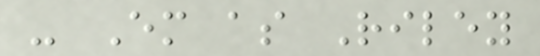- Em as Riley
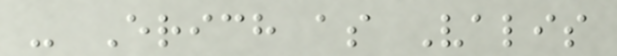- Erich as Valis
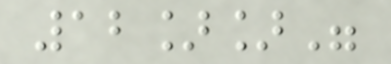12]]"
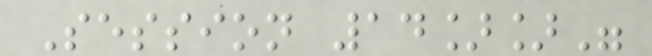Session 14]]"
